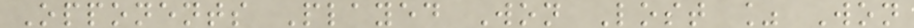Opponents Played Won Lost % Won
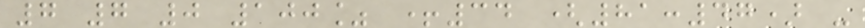7 7 0 100% +34 (81:47) -
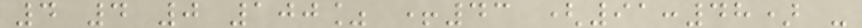4 4 0 100% +43 (91:48) -
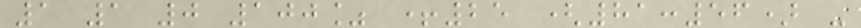1 1 0 100% +25 (81:56) -
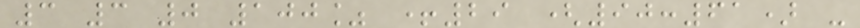3 3 0 100% +29 (90:61) -
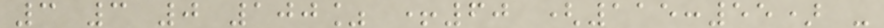3 3 0 100% +60 (115:55) -
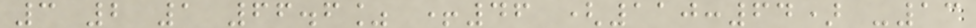3 2 1 66.6% +46 (110:64) -13
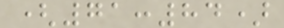(71:84)
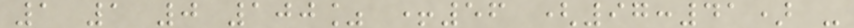1 1 0 100% +56 (97:41) -
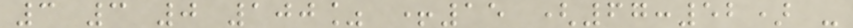3 3 0 100% +15 (67:52) -
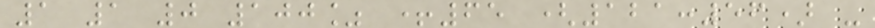1 1 0 100% +65 (121:56) -
